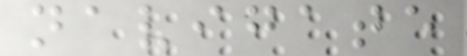navigate
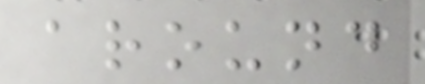around
